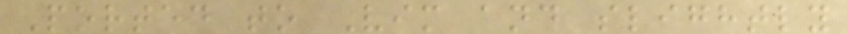Ported to Vim and slightly
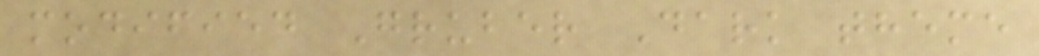modified Gruber Dark theme
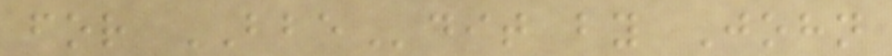for BBEdit by John
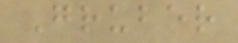Gruber
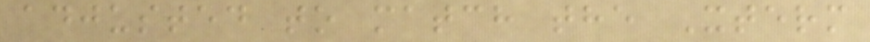adjusted to match the Xterm
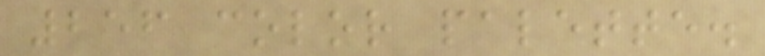256 color palette.
